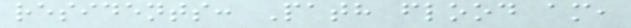residents: Path flood am,
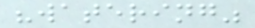"watering"
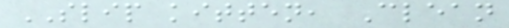SLIP kitten, Clean
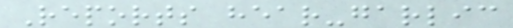Reports hear-garlic
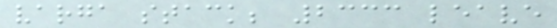varga stack; 2333 leave
